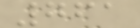761
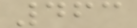463
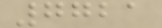7721
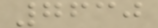7630
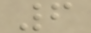6
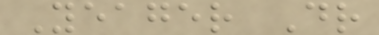Yeager Dr
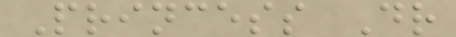Princess Dr
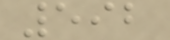592
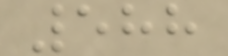588
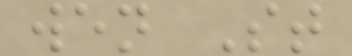wen St
